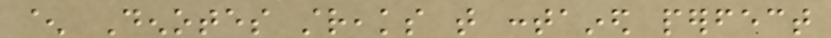^ Denotes streaks that contained perfect
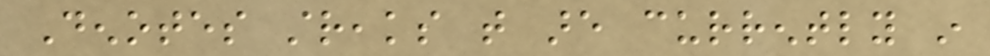Denotes streaks that are currently in
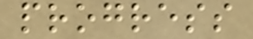progress
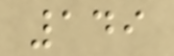149
